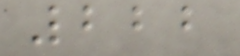222
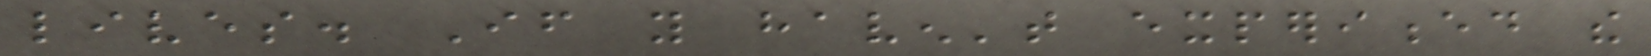lives. If you haven't experienced the
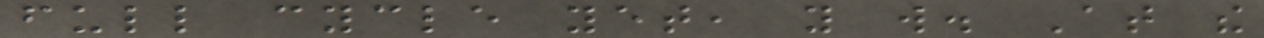full cycle yet, you will. At the
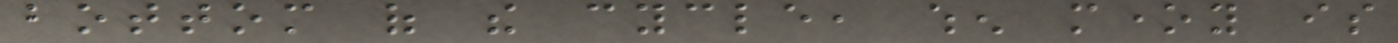bottom of the cycle, when money is
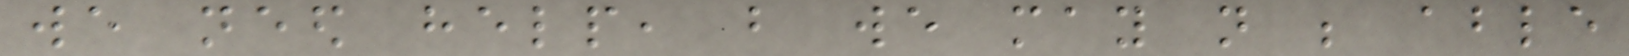we need help, but we may not be able
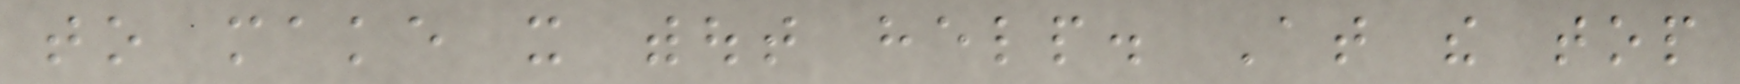to make it without help. At the top
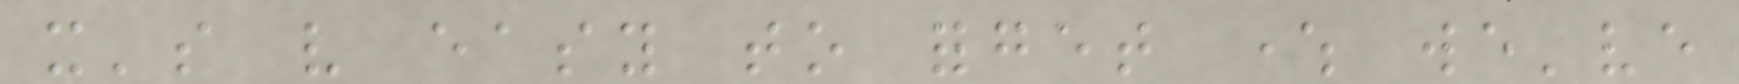it's very easy to forget where we've
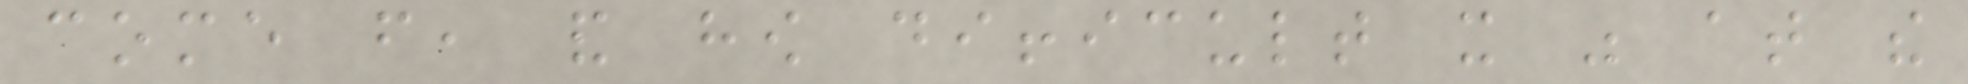come from, and how difficult it was at the
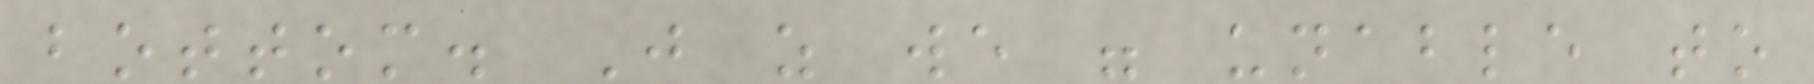bottom. Just as we were unable to
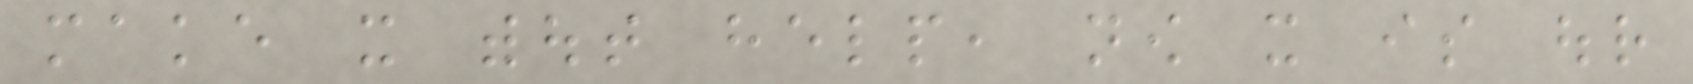make it without help, now it is our
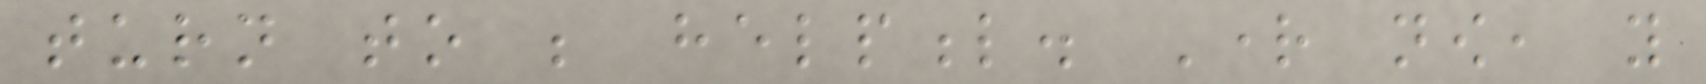turn to be helpful. Right now, you
